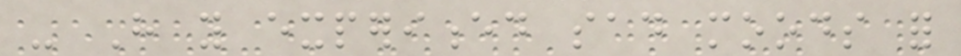- Have you experienced sad moods for
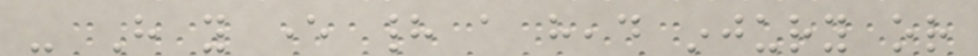- Have you ever had a head injury or
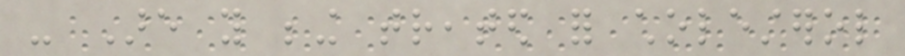- Are you being treated for cholesterol
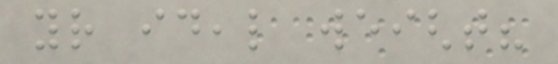your ideal weight?
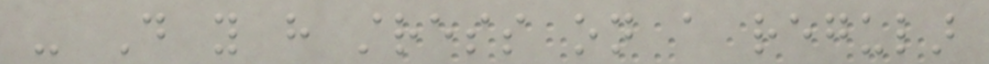- Do you have stress on a regular
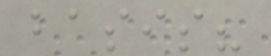basis?
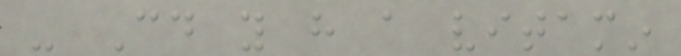- Could you have a vitamin
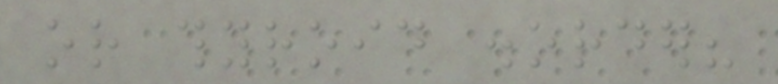or thyroid disorder?
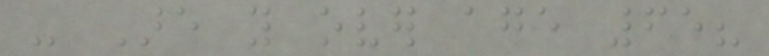- Are you over age 65?
